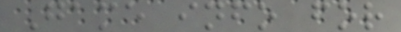Game info for
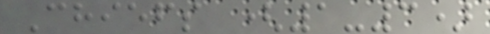Chiefs (1-3)
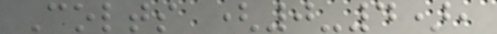Colts (0-4),
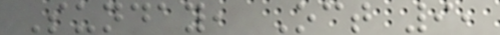Sunday, Oct 9,
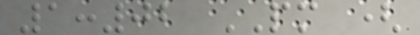1:02 PM (
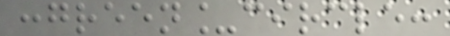:green_circle:
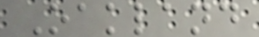Oakland
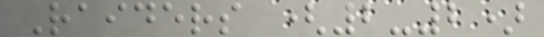Raiders (2-2)
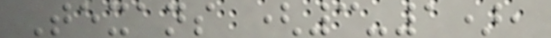Texans (3-1),
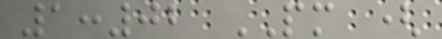1:02 PM (
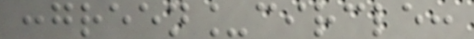:green_circle:
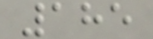185
